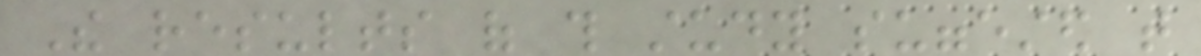The results of this study suggested that
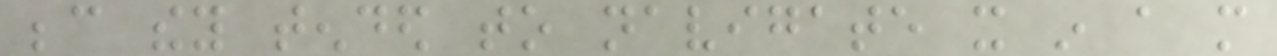because they tended to navigate it in a more
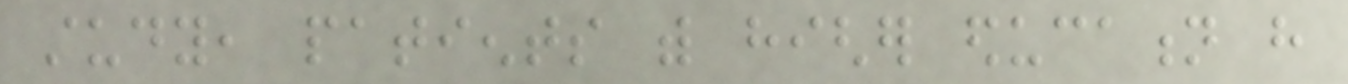study, patients with higher education have
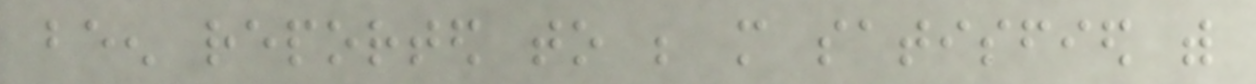been reported to be more satisfied with
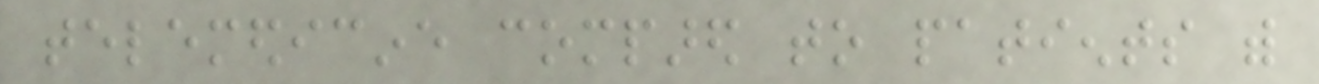telemedicine compared to patients with
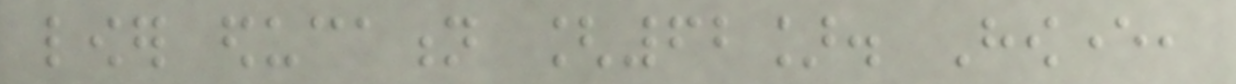lower education [62]. However,
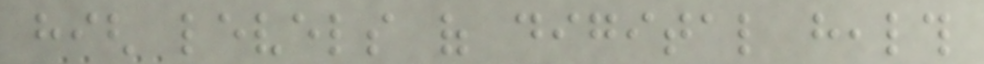high levels of digital health
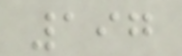197
